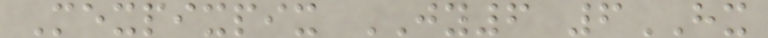Mexpixpix JY6 6HX
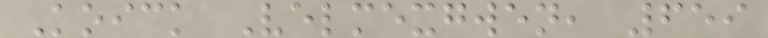Koick Velmexgwen, 659
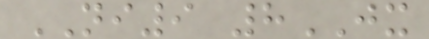NI9 8JX
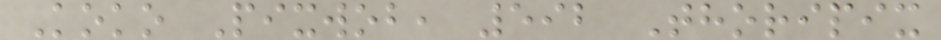Koko Pixwob, 592 Thoripix
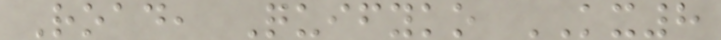Road, Quifyko KX8
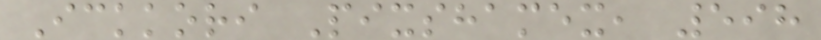Ickkori Pixshamex, 598
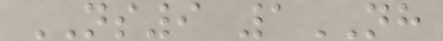NS9 1NH
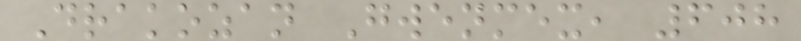Drakozan Gwenmex, 608
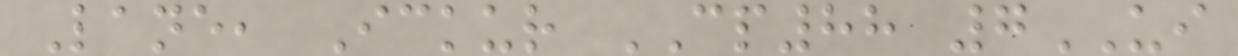Lane, Ickur CP88 7UI
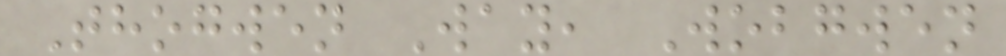Thogwen Way, Wobgwen
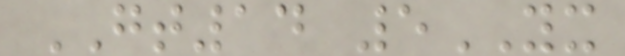GT14 5YX
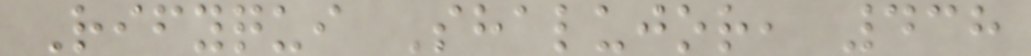Rifyqui Shalujor, 438
